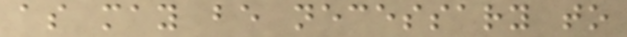as may be necessary to
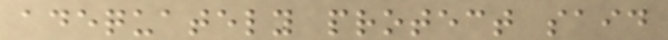adequately protect said
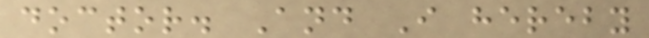doctor. And I hereby
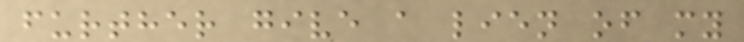further give a lien of my
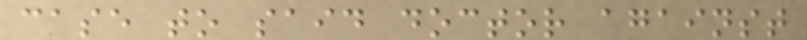case to said doctor against
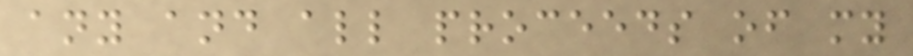any and all proceeds of my
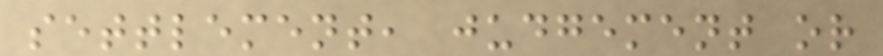settlement, judgement or
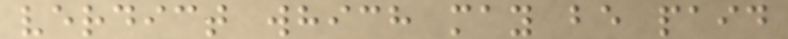verdict which may be paid
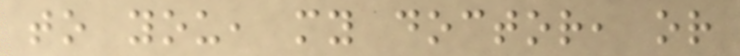to you, my doctor, or
